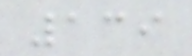139
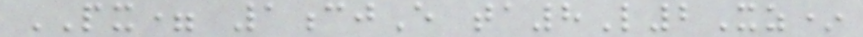PX= 1cjE ta8L2Xz*
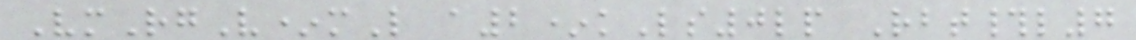VmRgV*mL a2*kLs0lp Rbt#l7
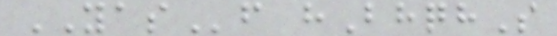YASf hBhqhS
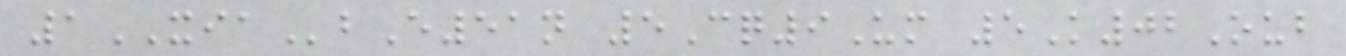1XIAbE51n 5Cq9Um 5K02Oub
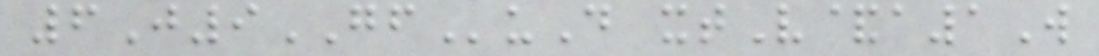6J9GFuD xtV&a1W
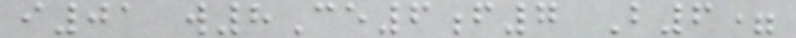i01 w8Ce6f7 B6=
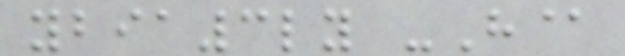ybia3ly -H@
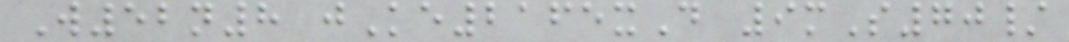W52n8 jKe2165xD 9mS70/
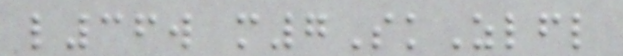l36w m7SkZlfl
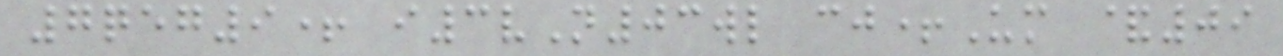7qeg9+ i3vN03wl cj+Um &09
